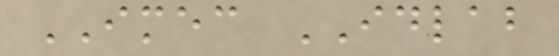IMEC IDLAB
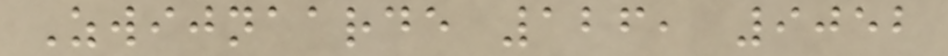Zwijnaarde 126, 9052
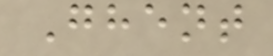Ghent
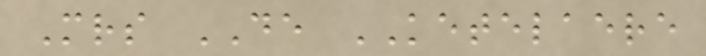Mrs DE KETELAERE
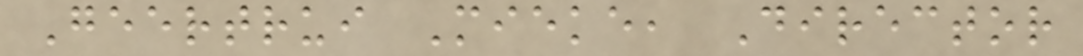Geertrui Mieke, Director
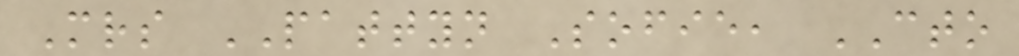Mrs PATTYN Sofie, CTO
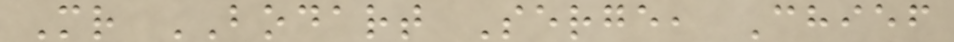Mr BODART Serge, Chief
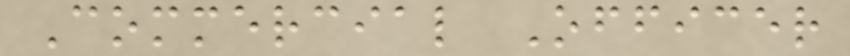Commercial Officer
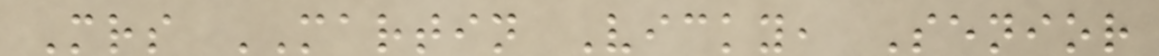Mrs MARTIN Vicky, Senior
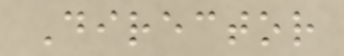Director
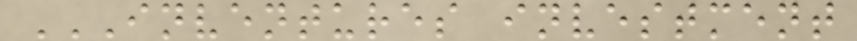INVENTURES INVESTMENT
